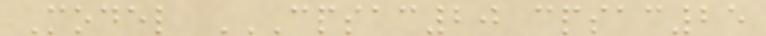Model CPSAC20 CPSAC25
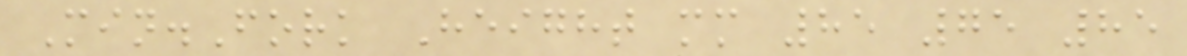Min.Fork Height mm 85 75 85
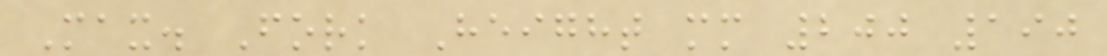Max. Fork Height mm 200 190
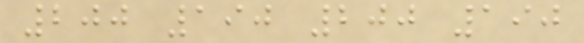200 190 200 190
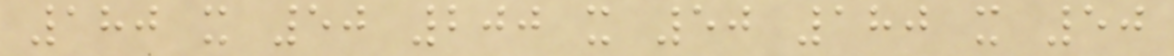180 x 50 200 x 50 180 x 50
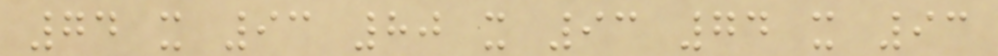74 x 93 80 x 93 74 x 93
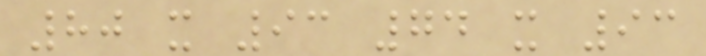80 x 93 74 x 93
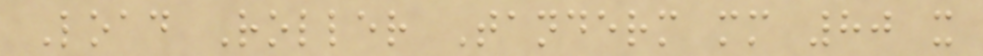Load Roller Tanderm mm 80 x
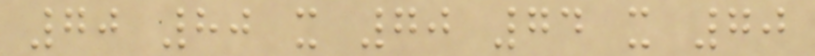70 80 x 70 74 x 70
